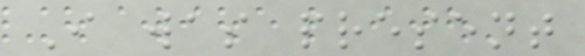I was present
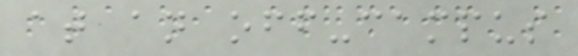at an off-campus
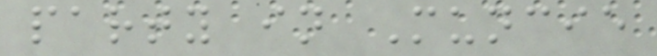party in Muncie
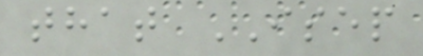that ISEP
